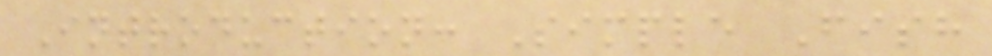Introduction: Simple Fish
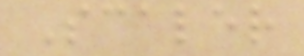Scaler
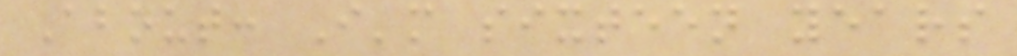About: I'm sixteen years
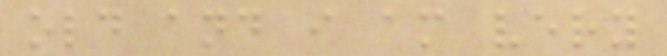old and i am very
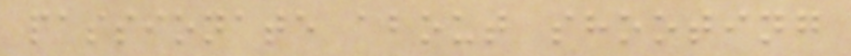passionate about shooting
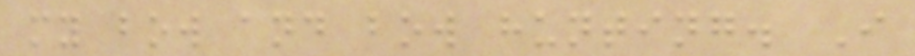my bow and bow hunting. I
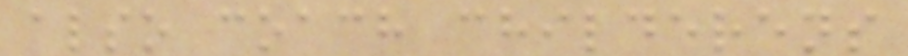also coach childerens
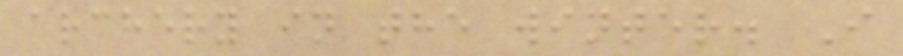archery in the winter. I
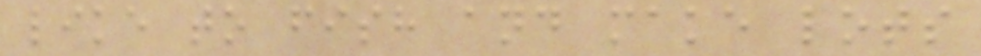like to fish and make lots
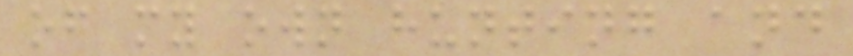of my own hunting and
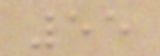55
